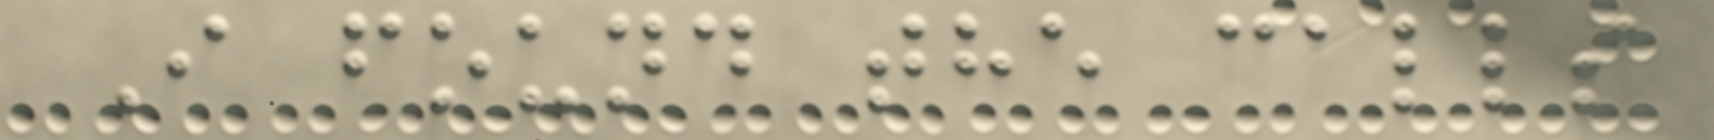I found the calls
